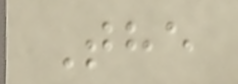The
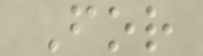For
